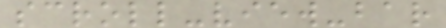scroll-view-bar
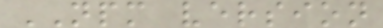NPM version
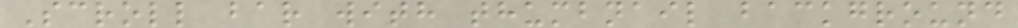Scroll bar with thumbnail background
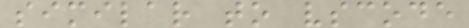similar to vscode
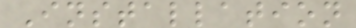Installation
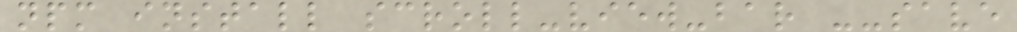npm install scroll-view-bar --save
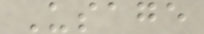Usage
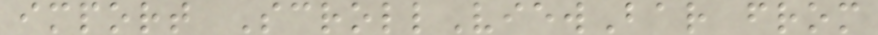import ScrollViewBar from
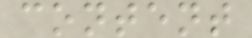content
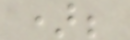);
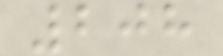208
